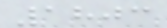1803
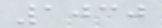1030
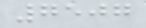7507
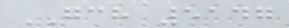GCH 5147
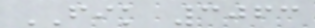FIK 3063
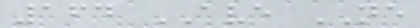164 AVE NE
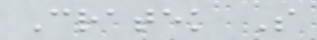Cratek S
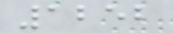1252
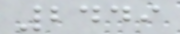2449
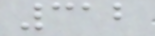312
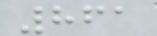861
